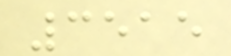3515
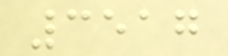3517
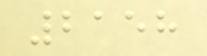2158
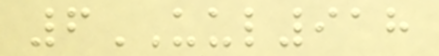6UUL918
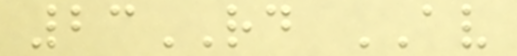23RD AV
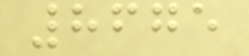8675
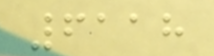6118
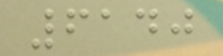6140
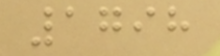1798
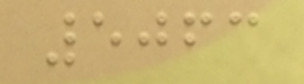5063
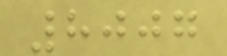8007
